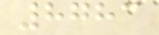8783
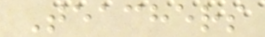Teachers
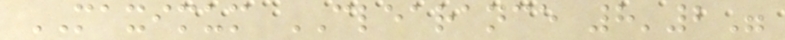MAXIMUM CLEARANCE 8'2"
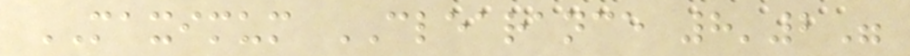MAXIMUM CLEARANCE 8'2"
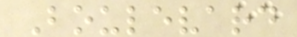Boulevard
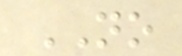NO
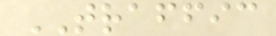TRAFFIC
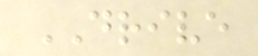DRIVE
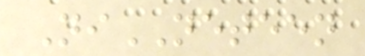NiNETEEN
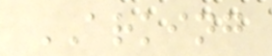ARKING
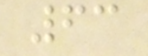63
